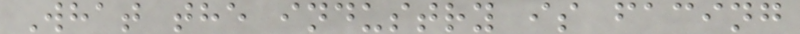What the industry is facing
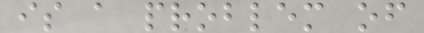is a problem of
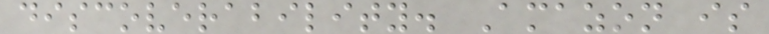discoverability. Amazon is
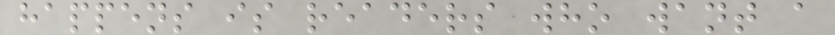happens is readers who want a
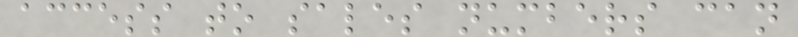access to sales numbers can
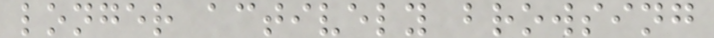longer actively browsing
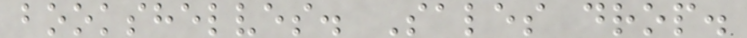bookshelves. Sales drop.
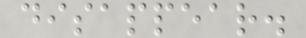disappear.
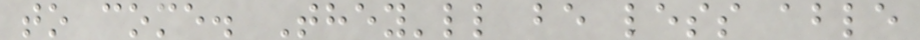to come. They'll be less able
